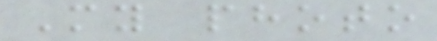My photo
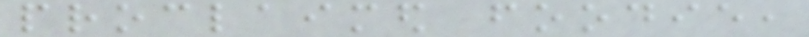proclaimed foodie,
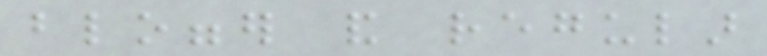blogger and regular
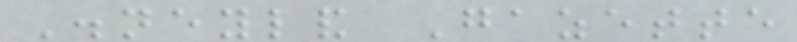Disneyland Gazette
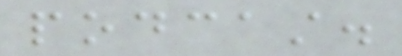podcast.
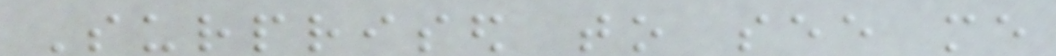Surprised to see me
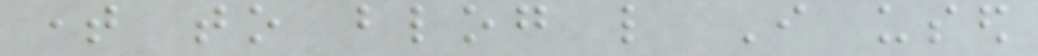time to blog like I used
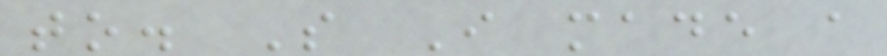to. So I made a
